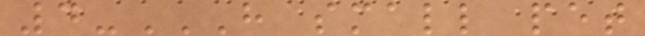4-H SMALL PET
